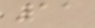11
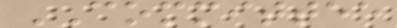COMMITTEE
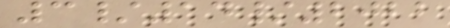3/14/2022
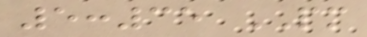5:35 PM
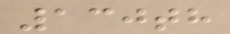130th
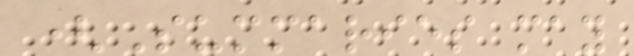(Summaries may
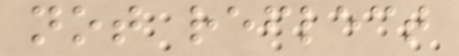not reflect
